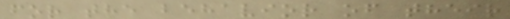for the behavior of their
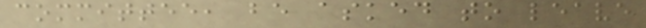committee, be asked to leave
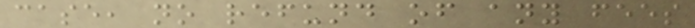case, no refund of any fees
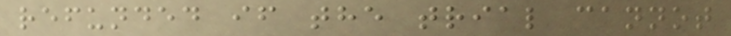refunded if the trial cannot
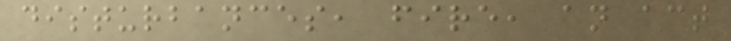disturbances, fire, an act
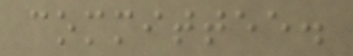committee.
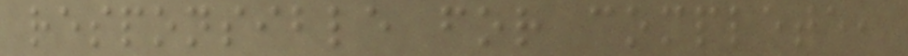responsible for complete,
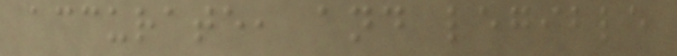accurate, and legible
